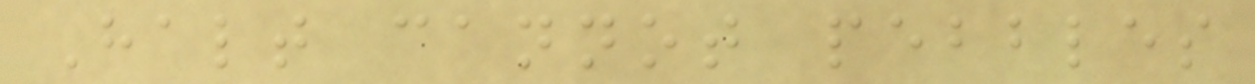Halt cannot pebbles
